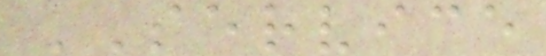SERVICE
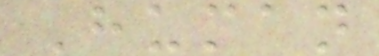Human
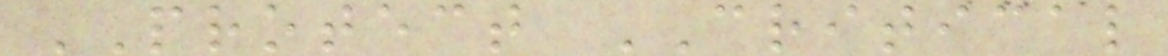PROTECT CRITICAL
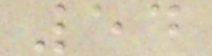54
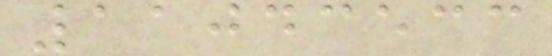11043533
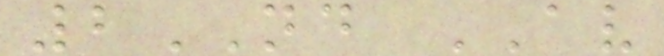2ND AV
